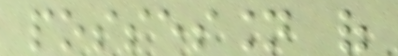possession of
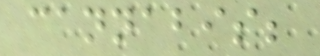cannabis;
